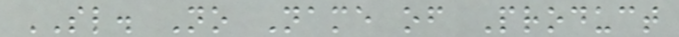SL. No Name of Product
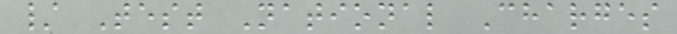/ Test National Charges
